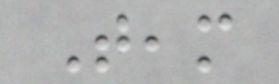Team
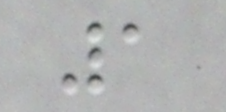1
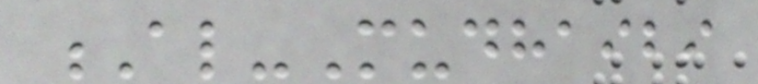Al-Mudhaibi
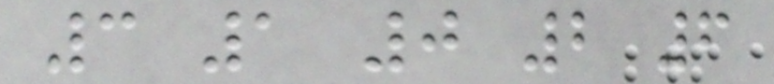3 1 0 2 6
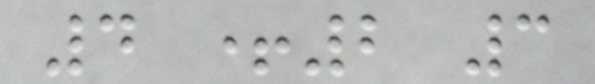4 +2 3
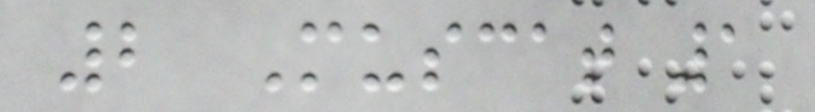2 Muscat 1
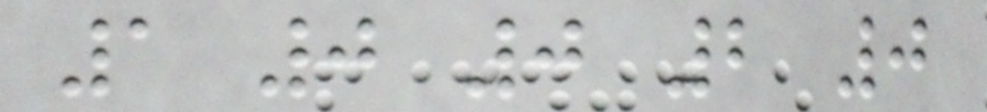1 0 0 2 0
